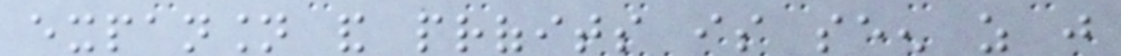expansion and profits is seen as just
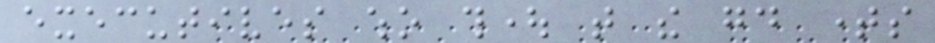executives who thought that the good times
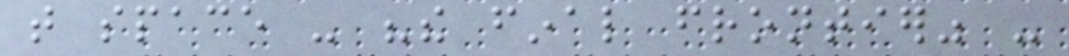that space - "the final frontier" -
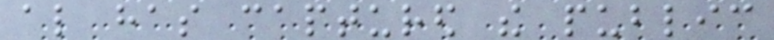also has captured the public
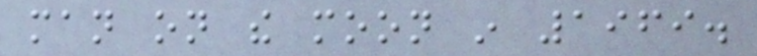man on the moon in 1969.
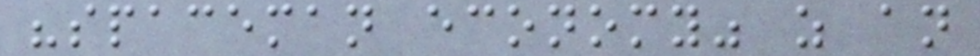"spaceman economy" as an
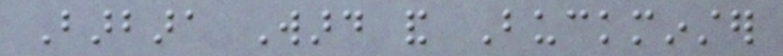Barbara Ward and Buckminster
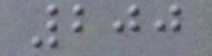200
